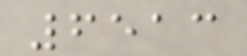6513
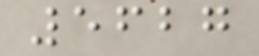5627
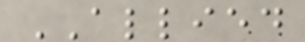ALLIED
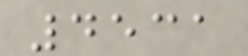4531
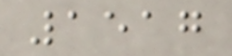1517
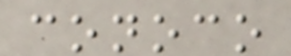conoco
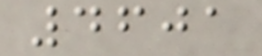4601
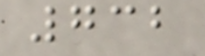732
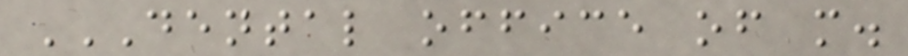DENTAL OFFICE OF M.
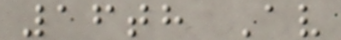16th Av
